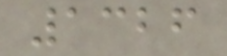1326
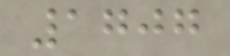1707
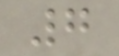7
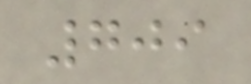709
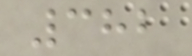382
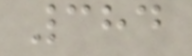384
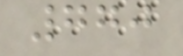770
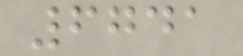6741
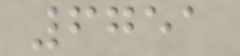6751
